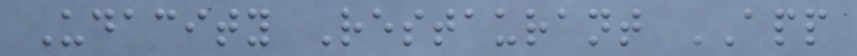Udacity Restaurant APP
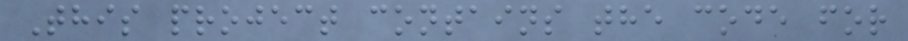This project contains the code for
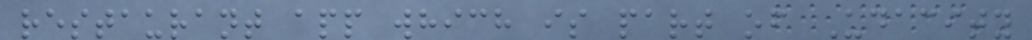restaurant app which is part of Udacity
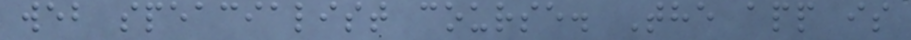web speacialist course. The app is
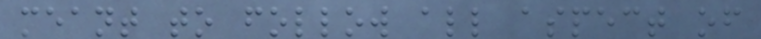meant to follow all aspect of
